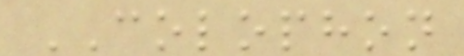COLOPHON
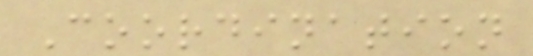Coordination
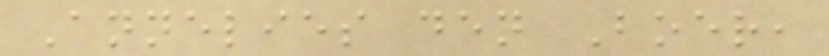Annelies den Boer,
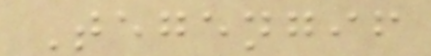Tegengif
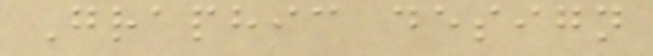Graphic design
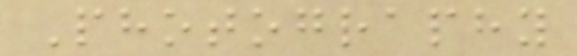Photography
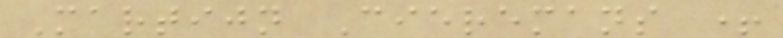Martijn Cieremans +
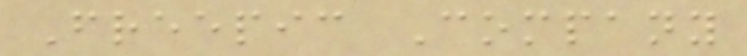Freepic Company
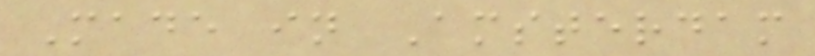Made in Amsterdam
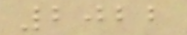2022
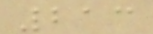213
